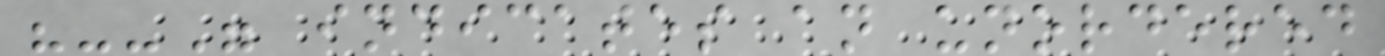"--" indicates an unordered
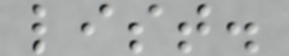list.
